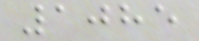1085
